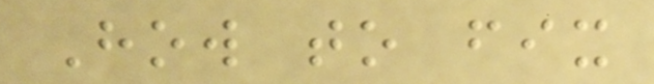How to fix
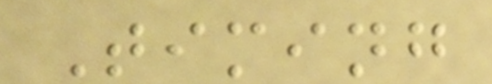Timing
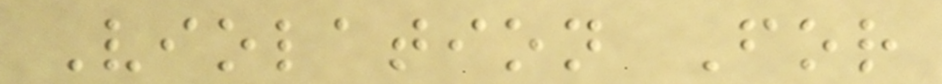Violation For
